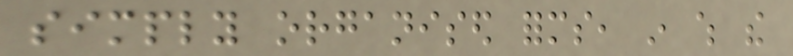simply organised forms, in which the
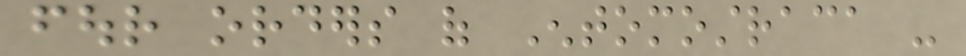four orders of Entomostraca -
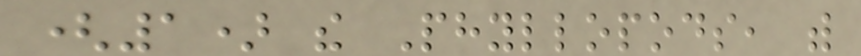(1) the Phyllopods, with
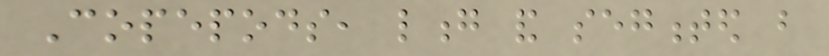Copepods, long and segmented but
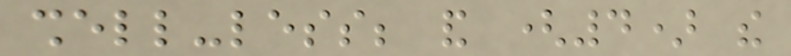shell-less; and (4) the
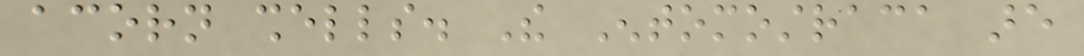acorn shells. The Entomostraca are
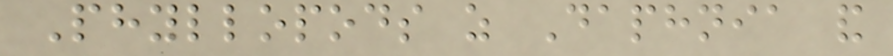Phyllopods as Daphnia and
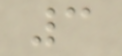3
